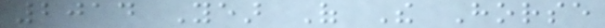2014 Year Of The Horse
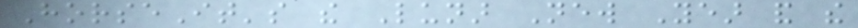HorseIt's the Lunar New Year and the
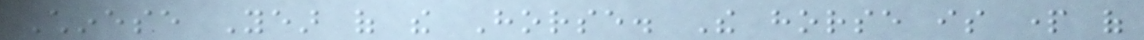Chinese Year of the Horse. The horse is part of
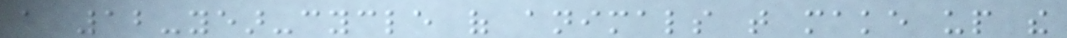a 12-year-cycle of animals that make up the
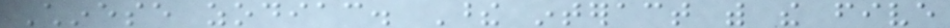Chinese zodiac. These interact with the five
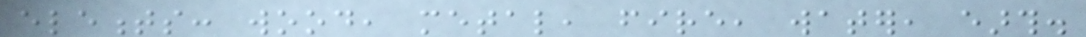elements: wood, metal, fire, water, earth.
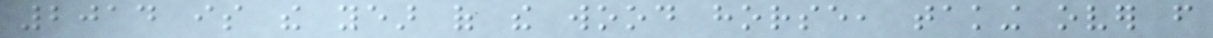2014 is the year of the wood horse, taking over from
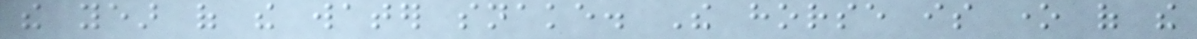the year of the water snake. The horse is one of the
